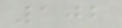102
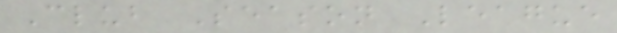Club Season League
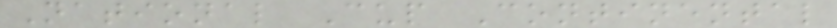National Cup Continental
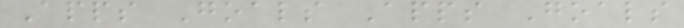Apps Goals Apps Goals
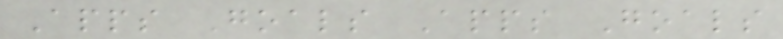Apps Goals Apps Goals
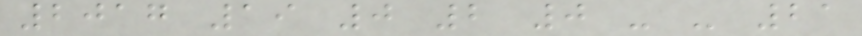2017 19 0 2 0 - - 21
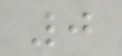0
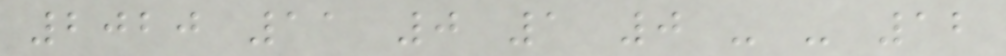2020 11 0 1 0 - - 12
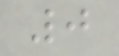0
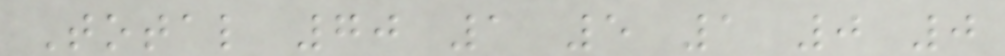Total 70 1 5 1 0 0
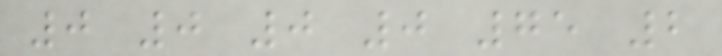0 0 0 0 75 2
